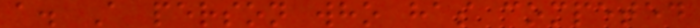a. A person who has competed
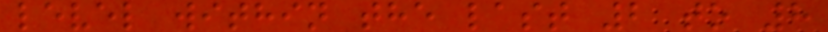level within the last 2 to 8
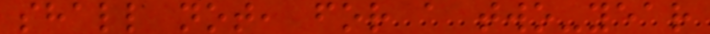shall not, for a two-year
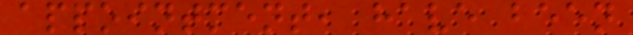appointment, have been
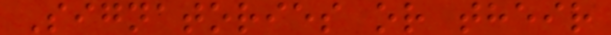Signatories or their
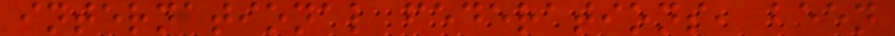international federations, been
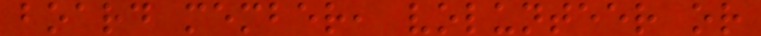board member, volunteer or
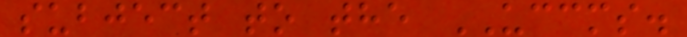subject to the UCCMS.
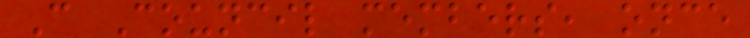C Council members, once
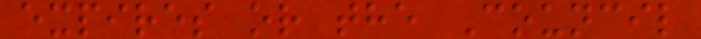expires or the Council
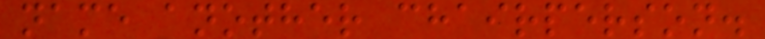name another chairperson.
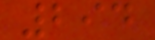294
